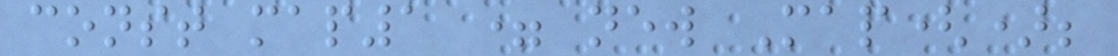const map1 = new Map();
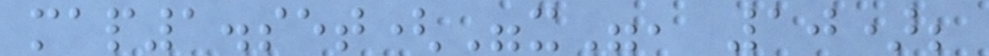map1.set("x", 10);
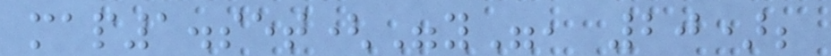map1.set("y", 20);
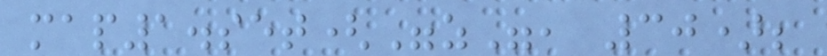map1.set("z", 30);
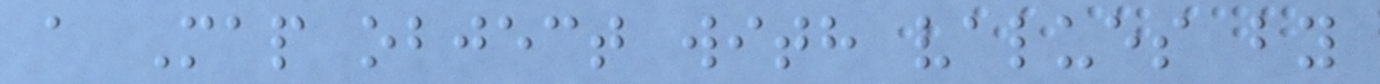a Map object with values by
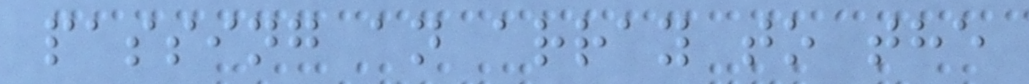passing an array to the
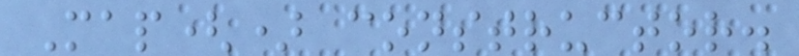Map() constructor.
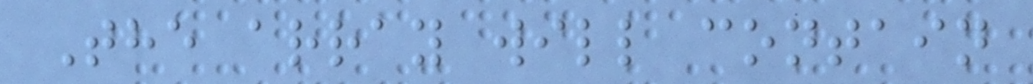The array will contain
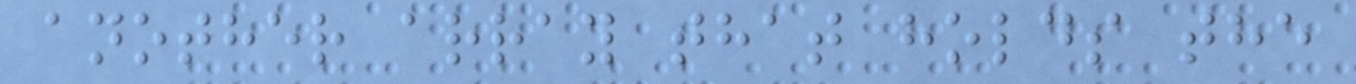another array that holds the
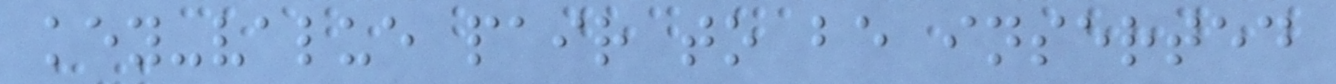key-value pair to be inserted
